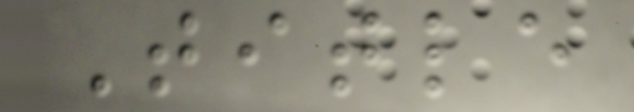Title
